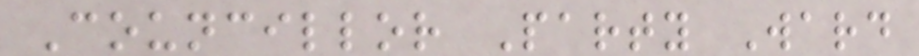Councillor Party Ward
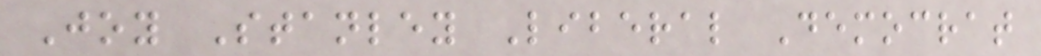Joy Stanley Liberal Democrat
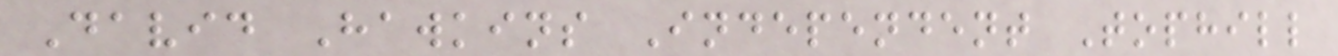David Hawkins Independent Tophill
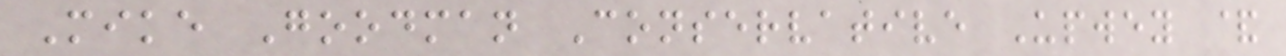Mike Goodman Conservative Upwey &
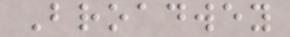Broadwey
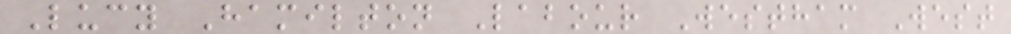Lucy Hamilton Labour Westham West
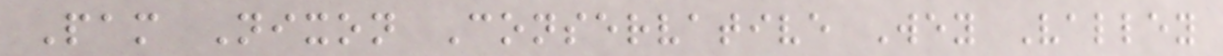Pam Nixon Conservative Wey Valley
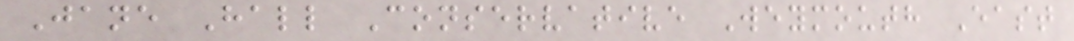Jane Hall Conservative Weymouth East
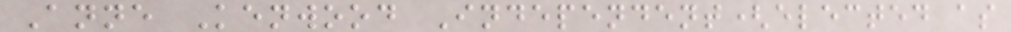Anne Kenwood Independent(elected as
